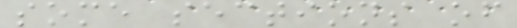some sections of
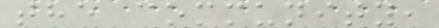the community,
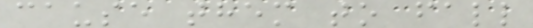cause them to fall
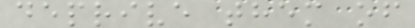deprive them of
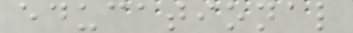educational
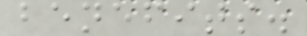benefits.
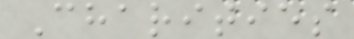Charities
